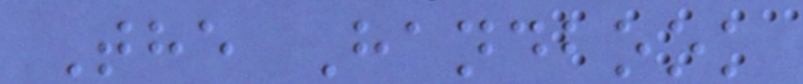The Handbook
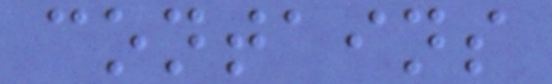contains
